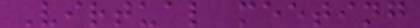Virtual meeting
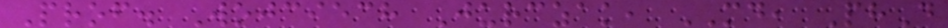Prof. Wojciech Jurczak, MD, PhD
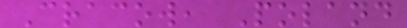Cracow, Poland
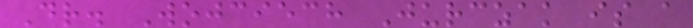Dr. Wojciech Jurczak is a
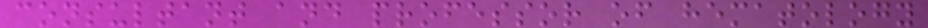consultant and professor of hematology
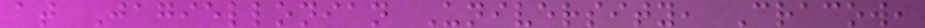at Jagiellonian University, Cracow,
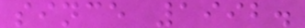since 1992.
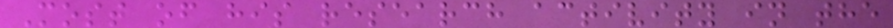Most of his research activity in the
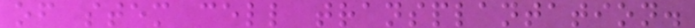of stem cell transplantation.
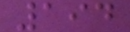194
